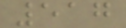517
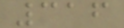316
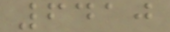6410
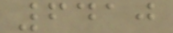6410
